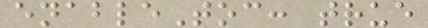enableToc: true
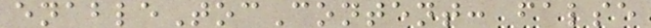enableTocContent: false
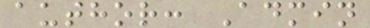author: Admin
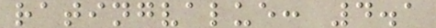ratingvalue: 4.1
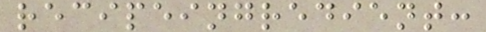recipeingredient:
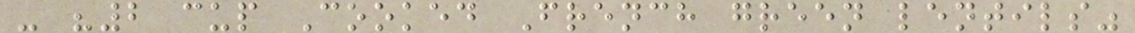- "2 cup Cooked French green lentils"
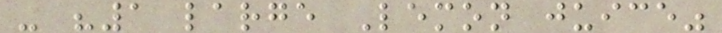- "1 large Lemon juice"
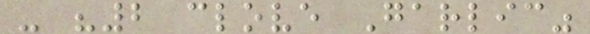- "2 clove Garlic"
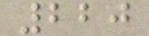220
